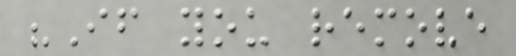"If you remove
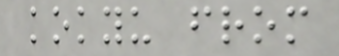kokyu from
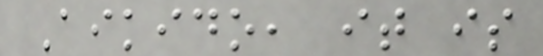Aikido, it is
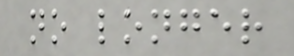no longer
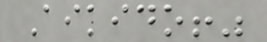Aikido!"
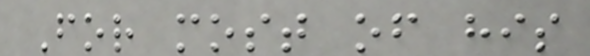For most of his
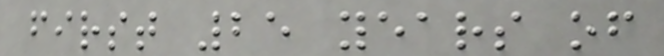first 25 years of
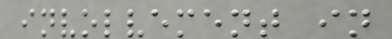involvement in
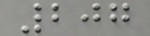207
